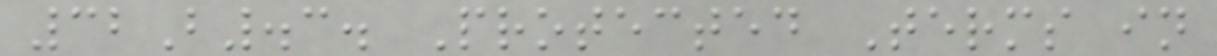32B.3. Protected Terms in
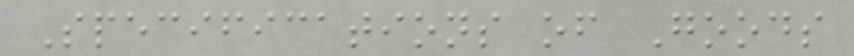Specifications of Goods
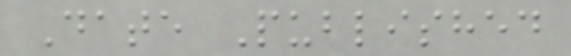Date Published
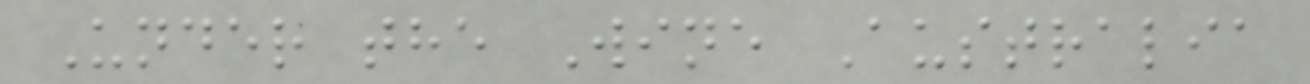Under the Wine Australia
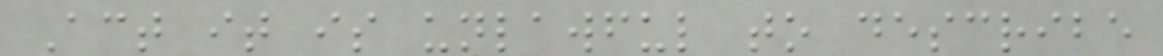Act it is unlawful to describe
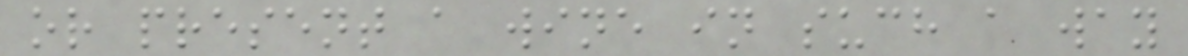or present a wine in such a way
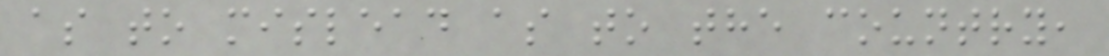as to mislead as to the country,
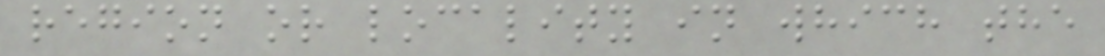region or locality in which the
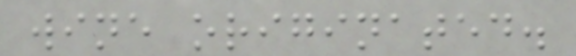wine originated.
